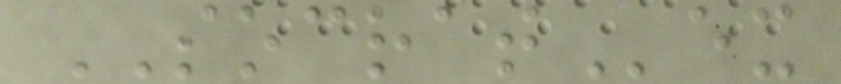SOCRATex
